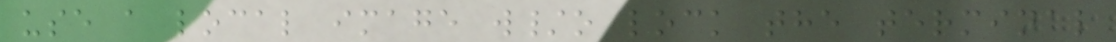use a local image w/o lock the terminal
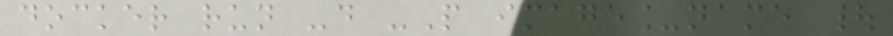docker run -d -P image_name |
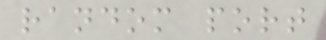random port
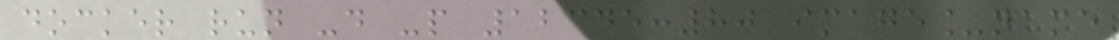docker run -d -p 12345:80 image_name
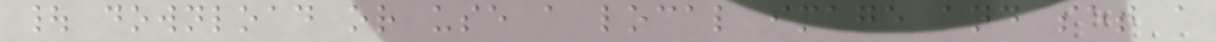| download or use a local image and set a
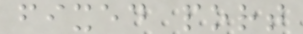fixed port
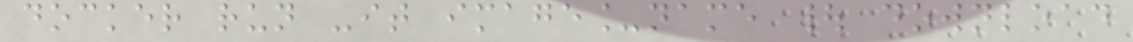docker run -it image_name | download
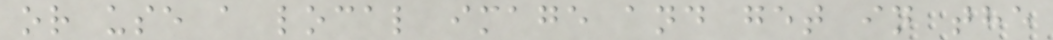or use a local image and get in the
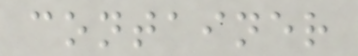container
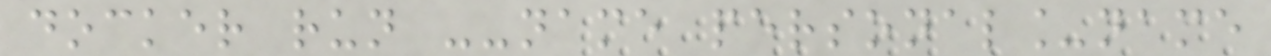docker run --name personal_name
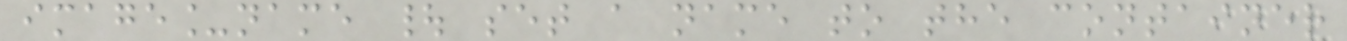image_name | set a name to the container
